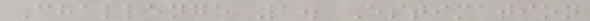Challenge 1. Estimation
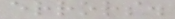errors.
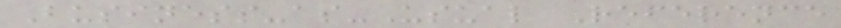Business-as-Usual Reference
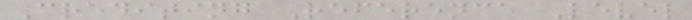Crediting Reference Level
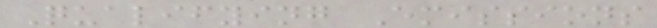Qualifying Emissions
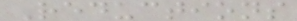Reductions
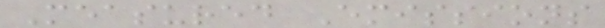Measured Emissions
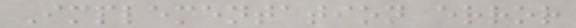Implementation error
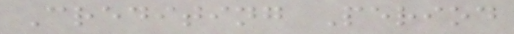Crediting Period
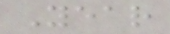Year
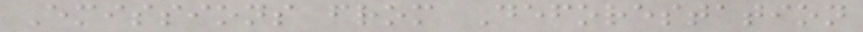Emissions from Deforestation
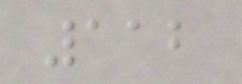112
